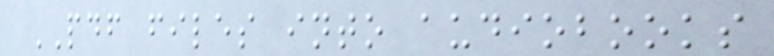PDF files into audiobooks
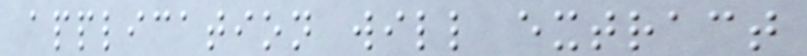application will extract
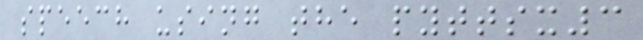speech using the pyttsx3
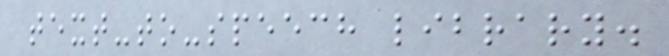text-to-speech library.
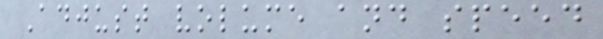Adjust volume and speed
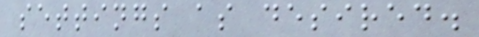settings as desired.
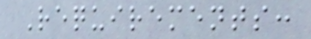Requirements:
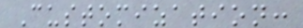Customization:
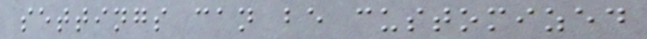settings can be customized
